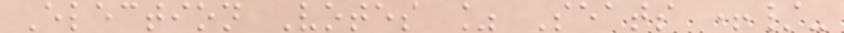Election Votes % Seats +/-
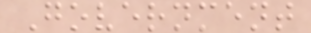Government
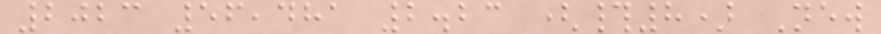2023 56,481 2.23 (#8) New
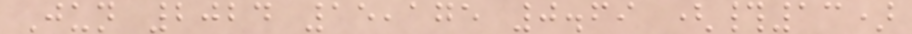Jun 2024 15,175 0.69 (#13)
